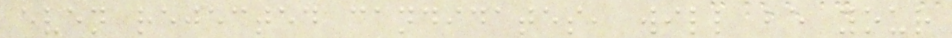even rejected candidates, will be your
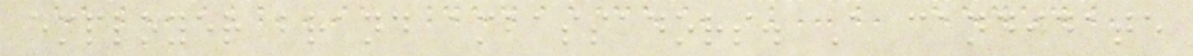employer brand ambassadors. A candidate
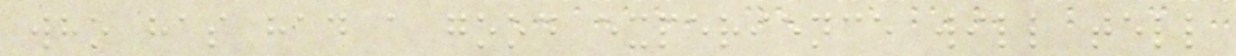who has had a good experience will tell
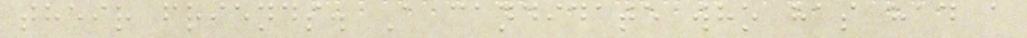their friends. A candidate who has had a
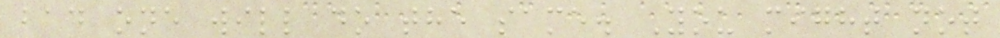bad one will do the same. You might not
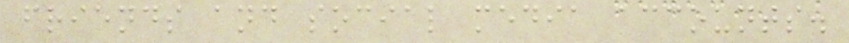friends and social media accounts.
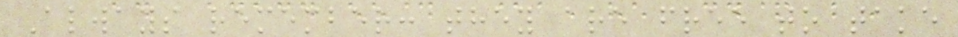Always remember: they are free to take
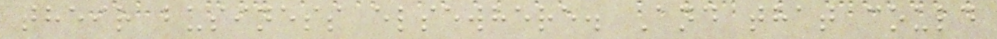their business elsewhere. And that could
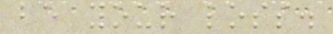be your loss.
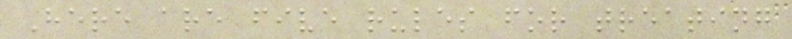Here are five rules for treating
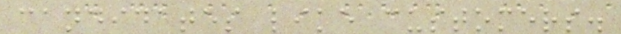candidates like customers.
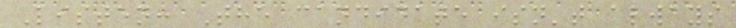Listen: The candidate isn't always
